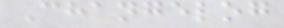Changelog
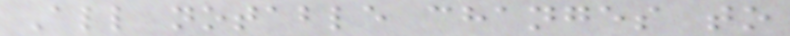All notable changes to
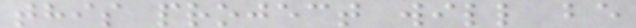this project will be
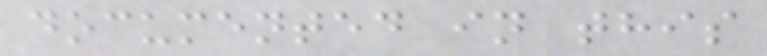documented in this
